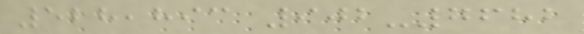528,893 902-7682
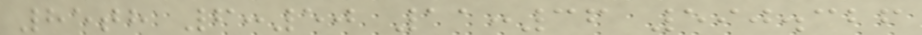85th 6:50 11:36 590.326
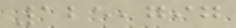125,797
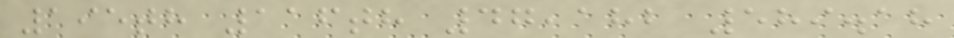195th 116th 47,182 589.18
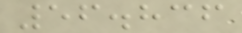56.836
